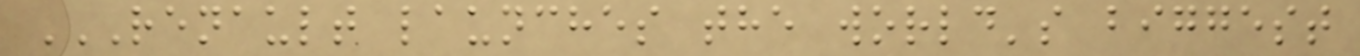RENAULT LAUNCHES THE WORLD'S BIGGEST
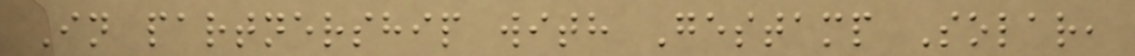In partnership with Gestamp Solar,
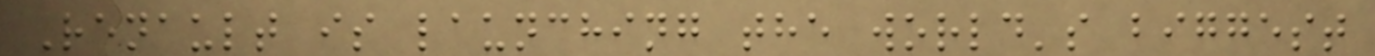Renault is launching the world's biggest
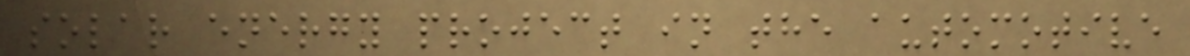solar energy project in the automotive
